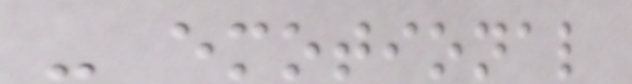- emotional
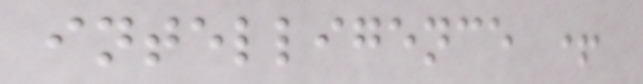intelligence +
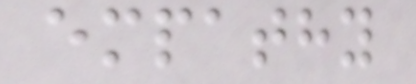empathy
